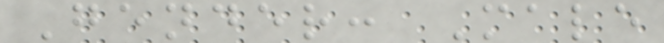Gender: Male
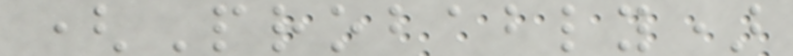(Probably)
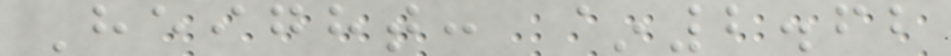Height: ~2.62
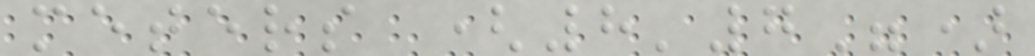meters (8'7")
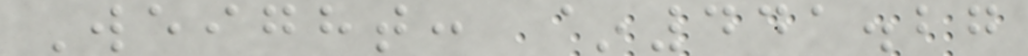Weight: ~441.27
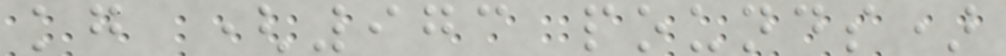kg (973 pounds)
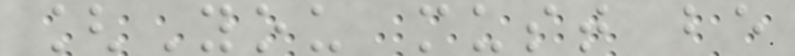[You must be
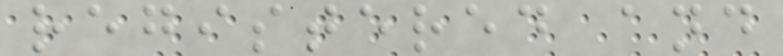registered and
